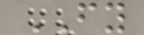FY
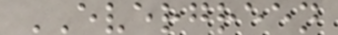EVERGREEN
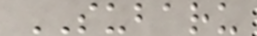SUBARU
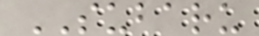SUBARU
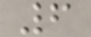6
